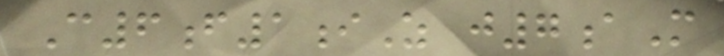C6f1iZ j7aM
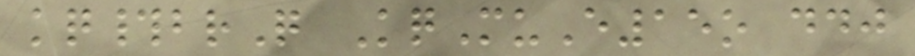kq#brQ KqMuE15o ddj
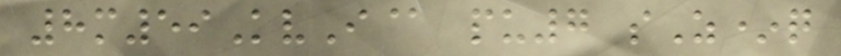8m59KvI@ pu7 sZ*q
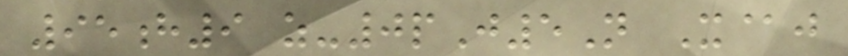95h9 z-0pJ5N X@j
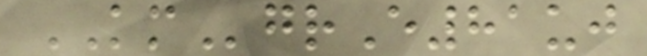KMgrE81uj
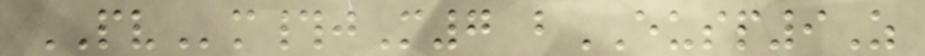PVm#jM7 bEUSP9Z
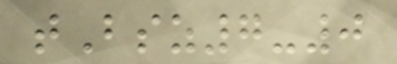tBsz7-0
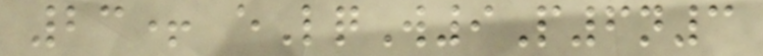23+ eLqW9P6n3
